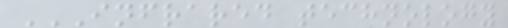INFRARED TECHNOLOGY
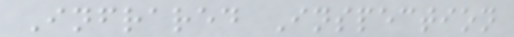Infrared Inspection
